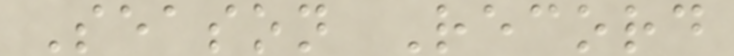Season Record
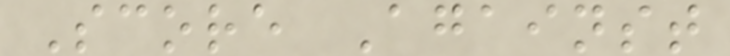Score Against
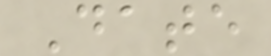Date
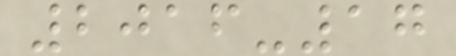2016-17
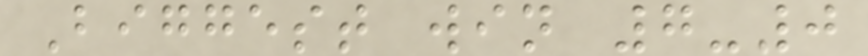Biggest win 7-0
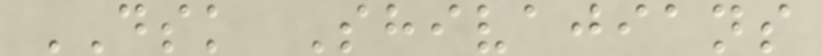DSK Shivajians
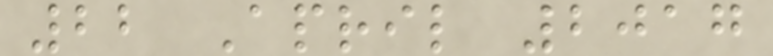22 April 2017
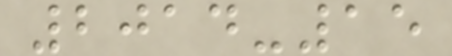2014-15
